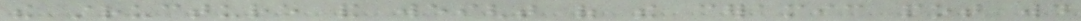the structure and weight of the ceramic pot would
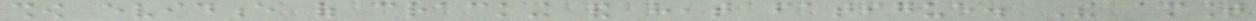show evidence of cracking and heat fatigue. The amount
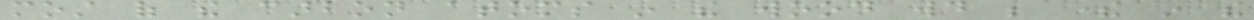most of the carbon atoms in the wood would be there in the
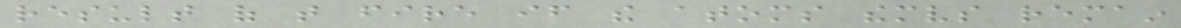result of that fire if the atoms themselves remain
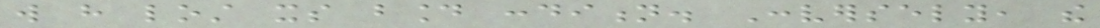will have lost its bound condition. Conversely, the
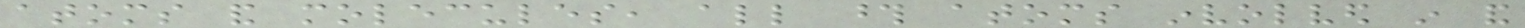atoms and molecules, all those atoms involved in and
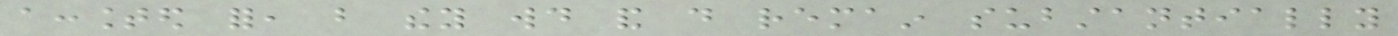accounted for, but they would and do remain substantially
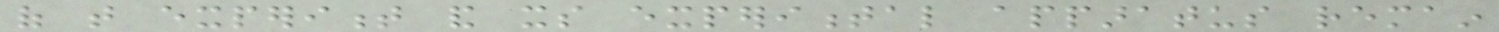of that experiment and its experimental apparatus remain
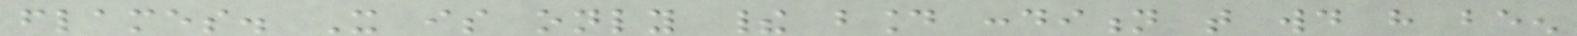flames. It is only their bound condition that would have been
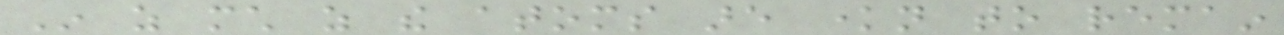In as much as the atoms are known to remain
